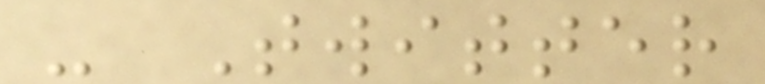- Twitter
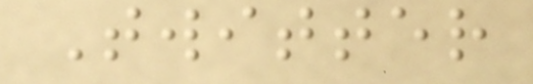Twitter
